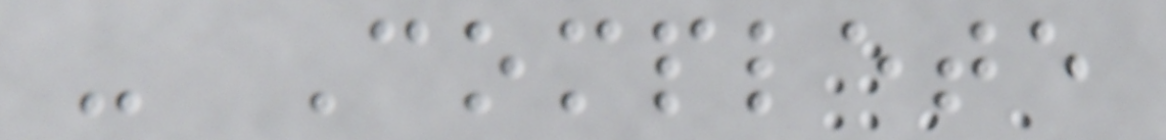- Complete
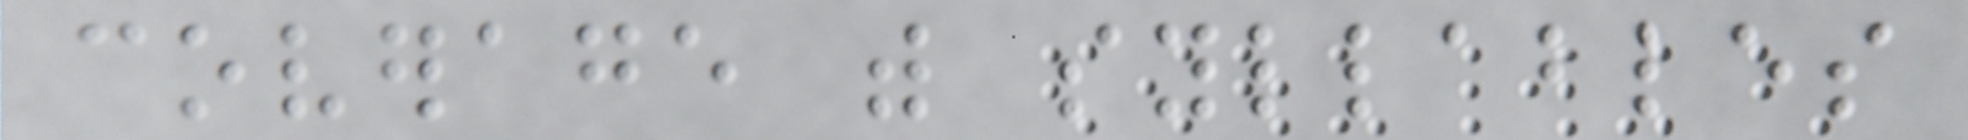coverage with syllables
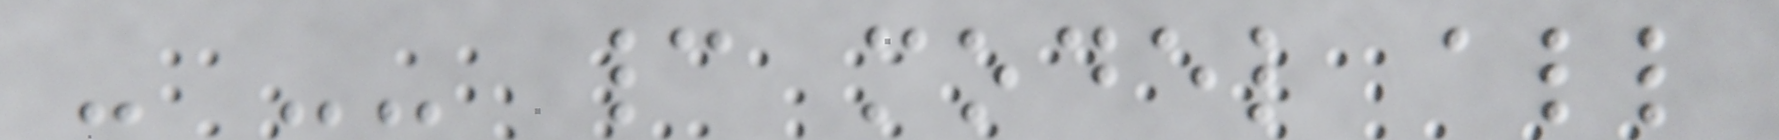- -- cannot model all
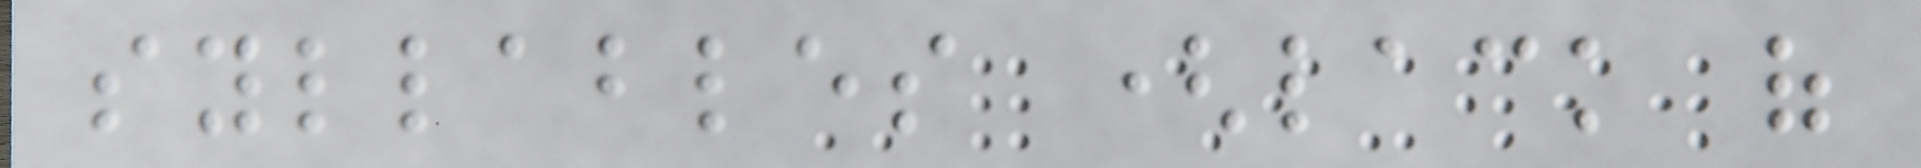syllables (lack of
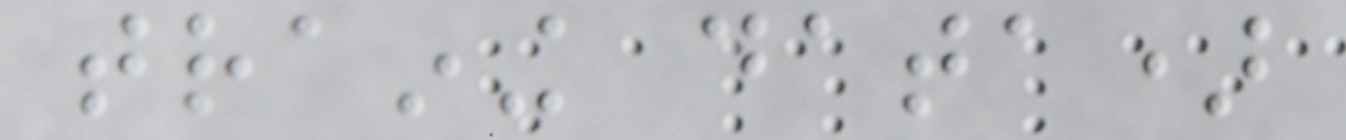training data)
